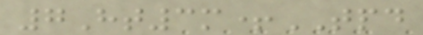7Ht3m+TPD
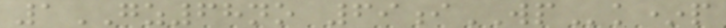1GZ68no 69iWPk*p
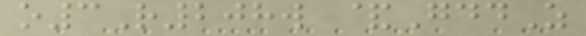o3R208w &GddZ
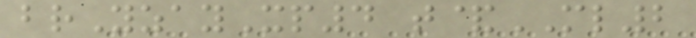brYzayXp4 t&ML2
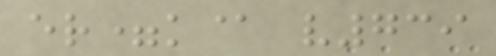er=k@ v739
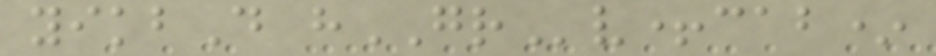yikbD hGRv+cab*
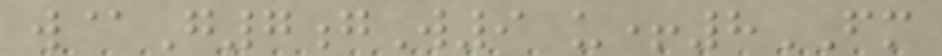w@G7gW9 u+8FM
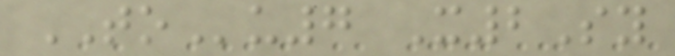TOu7 X2Sy
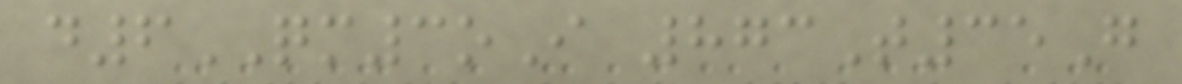d6QM3oI 873T35G
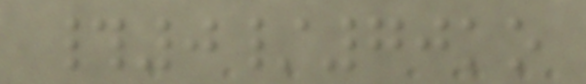#0/70ko
